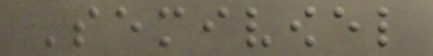Semivowel
